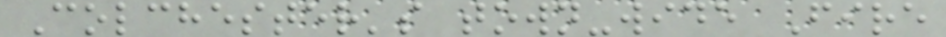Colchester's town-wide Fire
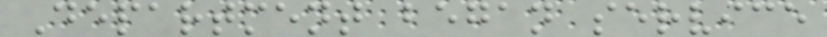Department began service
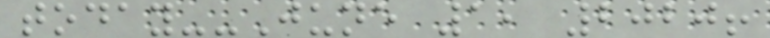today--June 1, 2020!
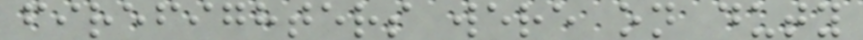firefighters were on duty
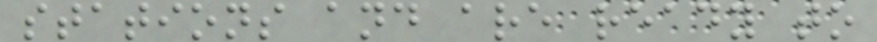stations and are ready to
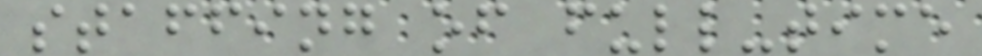staffing of full-time
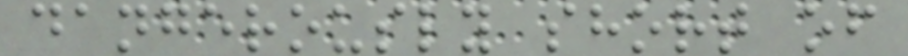dangerously short of
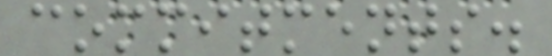commitments.
